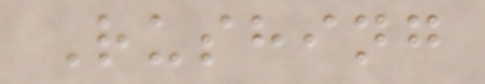Rushing
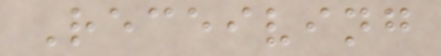Receiving
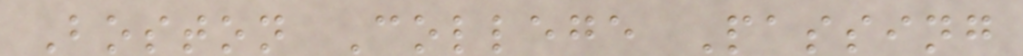Boston College Passing
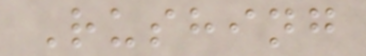Rushing
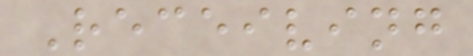Receiving
